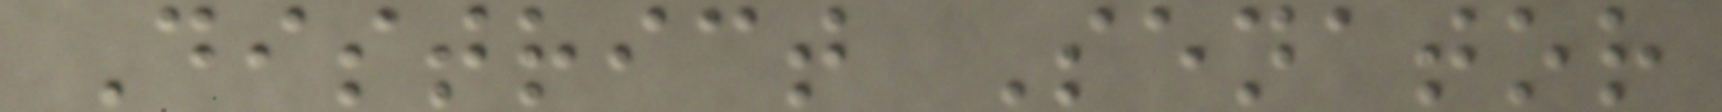District Senator
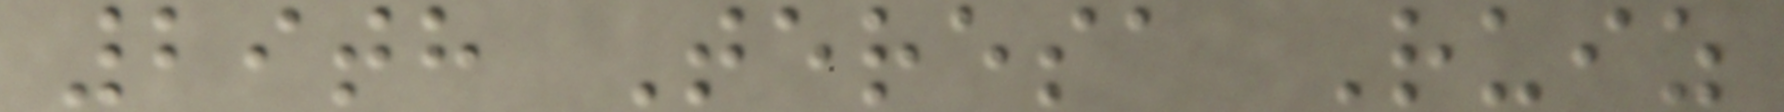29th Teresa Ruiz
